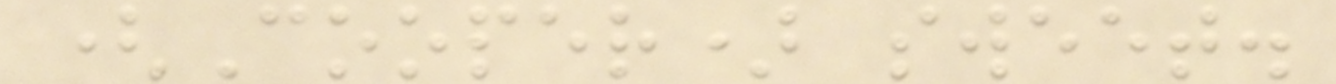(Cooper) sweet.
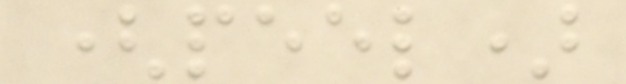(peel)
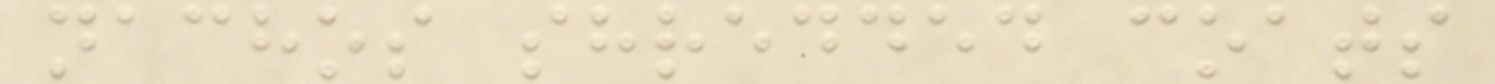nachos shredded coats
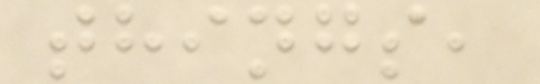things,
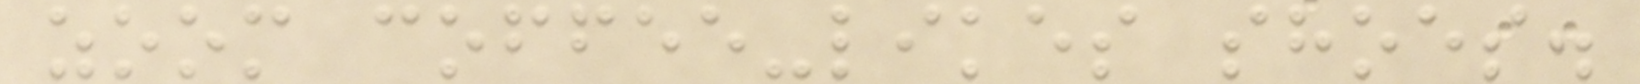zoom coffee-likes shoes.
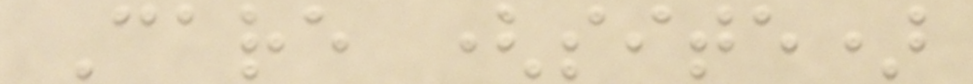Care (site)
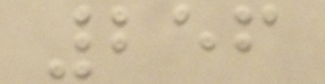256
